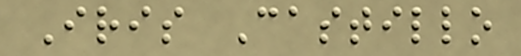Iris Castillo
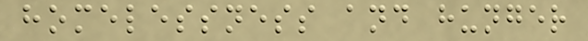homelessness and hunger
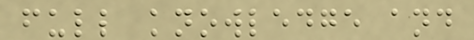full knowledge and
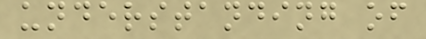understanding of
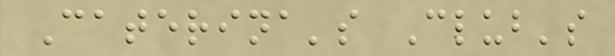Caterina's Club's
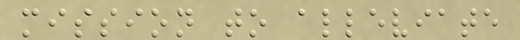mission to alleviate
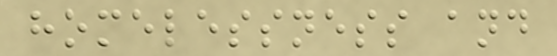homelessness and
